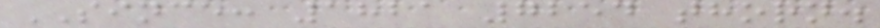SINCE: 1821 7254 thorn.
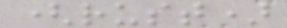(rust)
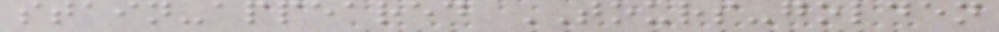stain-appeared TOURS-golden
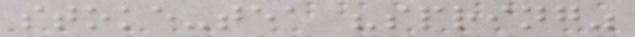stoke-tea "spring"
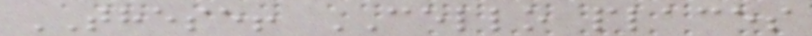THESE! CELLO places
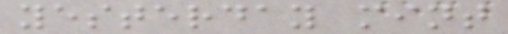yesterday mint
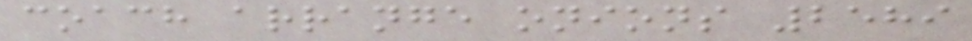coach arrange onions 2589
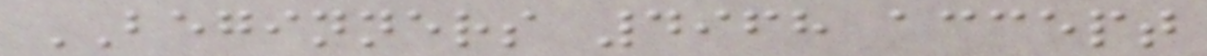BEGINNERS 4968 accept
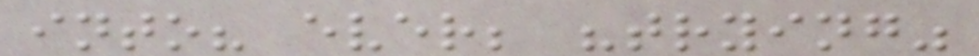into? ever; "trying"
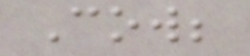Cow;
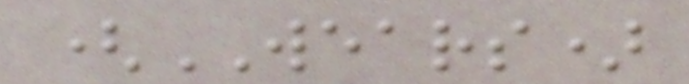(WEARS)
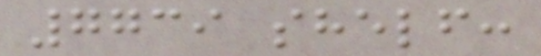7739 shelf:
